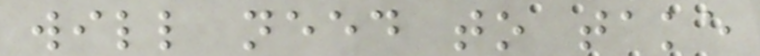will need to take
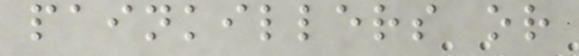painkillers or
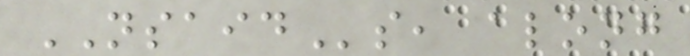NSAIDs, along
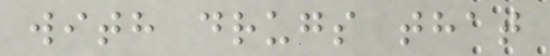with drugs that
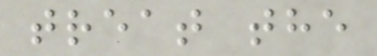treat the
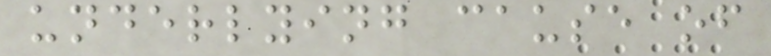underlying cause of
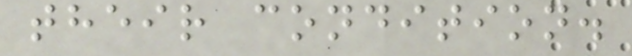their condition.
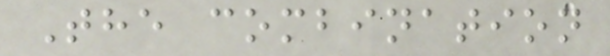The combination
